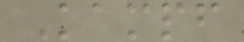Kampf
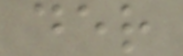der
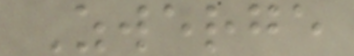Zwerge
